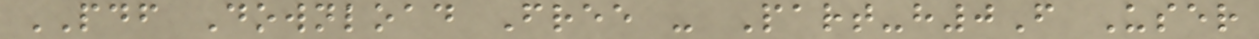PDF Download Free - Part-h0F User
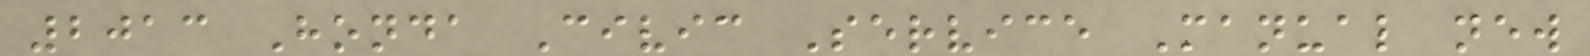2013 Honda Civic Service Manual new
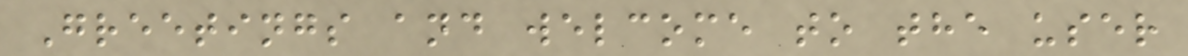Greetings and welcome to the user
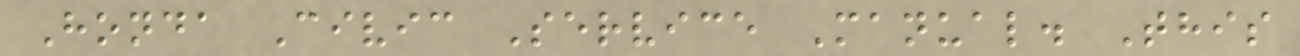Honda Civic Service Manual. This
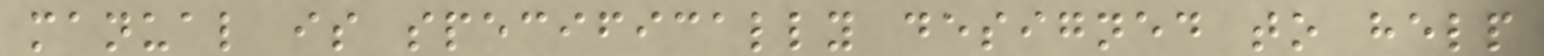manual is specifically designed to help
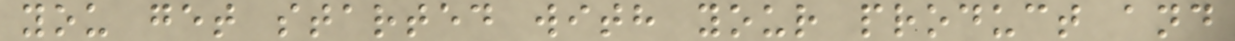you get started with your product and
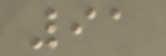91
